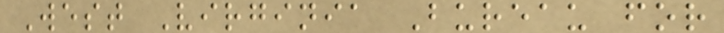West Virginia Bureau for
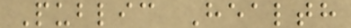Public Health
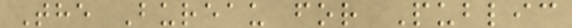The Bureau for Public
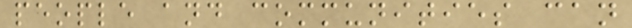people and communities can
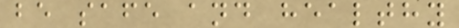be safe and healthy
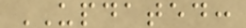UPDATED:
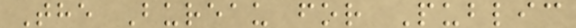The Bureau for Public
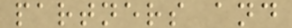partners and
